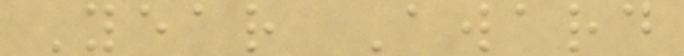Year Award
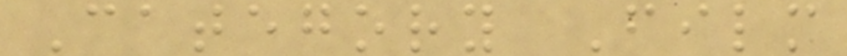Category Film
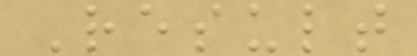Result
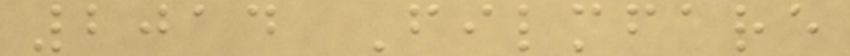2014 Filmfare
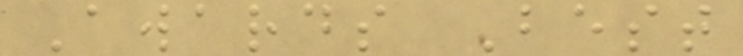Awards Best
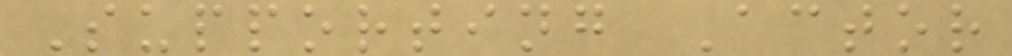Supporting Actor
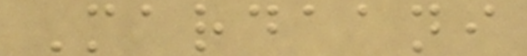Mardaani
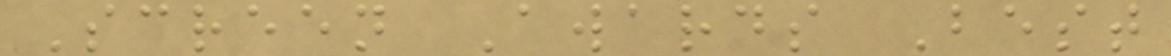Screen Awards Best
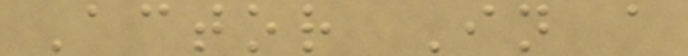Actor In a
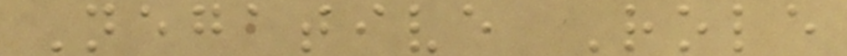Negative Role
